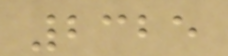2325
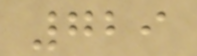729
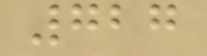727
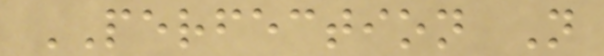PERFECTION N
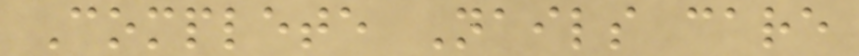Complete Nails care
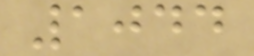1044
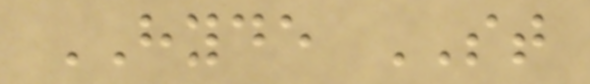HYDE ST
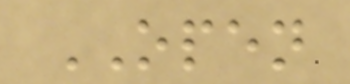OPEN
